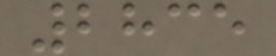2835
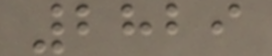2829
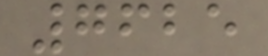7625
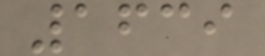1639
